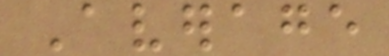Average
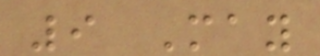9 May
